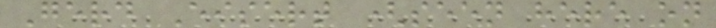Gerd Eisert (seen here on
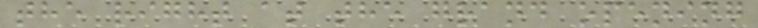the right at the grand opening
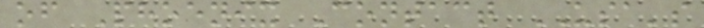of Phoenix Contact USA's
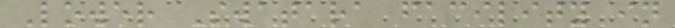Lower Swatara facility in
